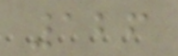126
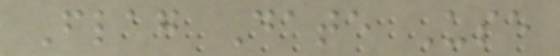Flag Date Use
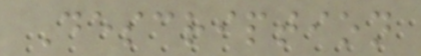Description
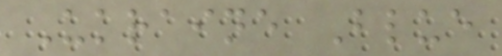Ukraine Blue
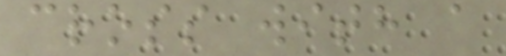cross with a
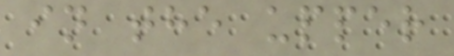in the upper
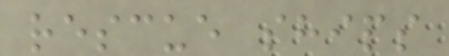rescue ships
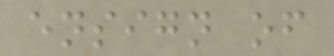ensign of
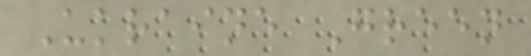Ukraine Green
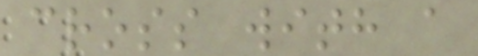cross with a
